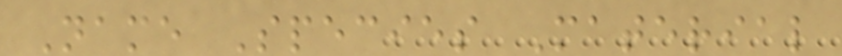Name Species Material
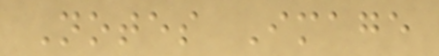Notes Image
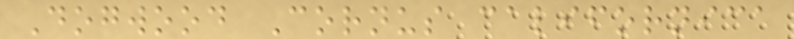Dogwood Cornus californica
